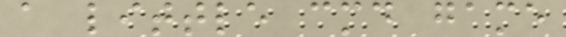a little cmd game
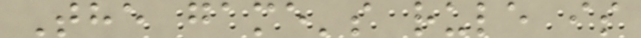The game's rule is
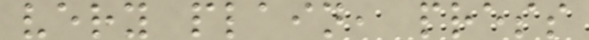very plain, press
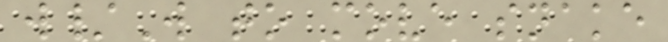w/W to move snake
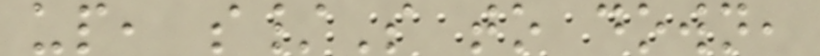up, s/S to down,
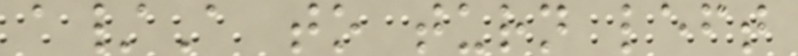a/A to turn left
